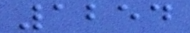1254
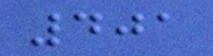401
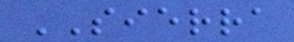SIERRA
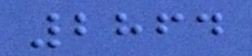2864
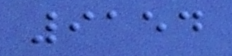9154
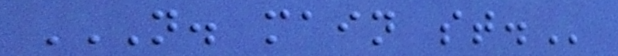N. MAIN ST.
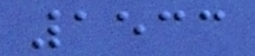1533
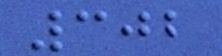302
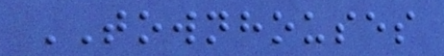TOWNHOUSES
